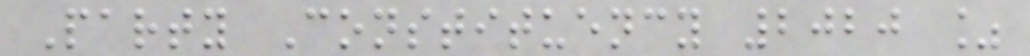Party Constituency 2020 %
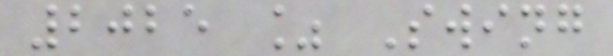2025 % Swing
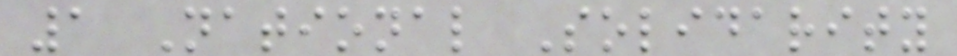1 National Solidarity
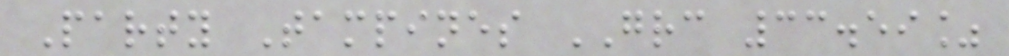Party Tampines GRC 33.59%
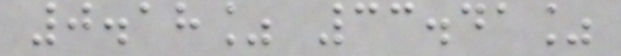0.18% 33.41%
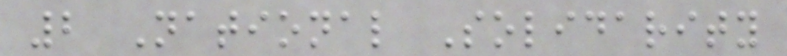2 National Solidarity
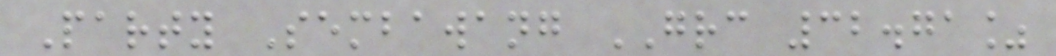Party Sembawang GRC 32.71%
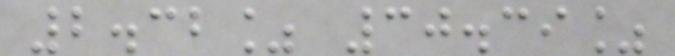2.32% 30.39%
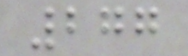277
